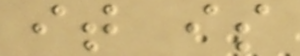it is
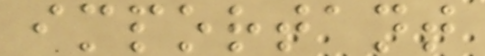important
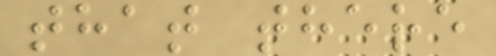that there
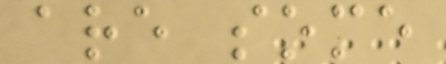are some
